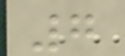7
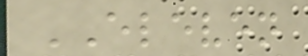ELEVEN
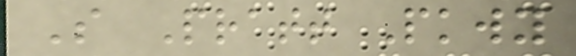S Pratt Pkwy
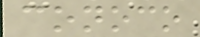conoco
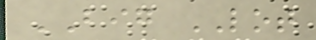BIG LOT
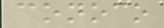conoco
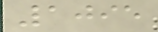1095
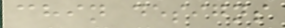chin designs
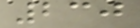230
